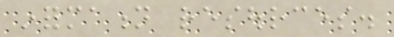information resources.
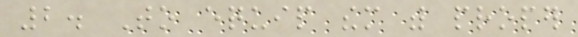2. To equip them with proper
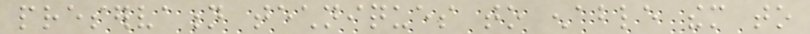preservation techniques to enable them to
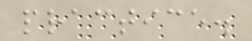practice.
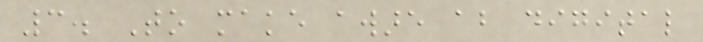3. To make aware about digital
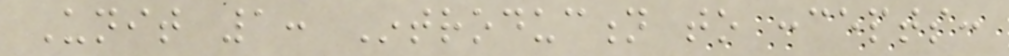Unit 1: Introduction to concepts:
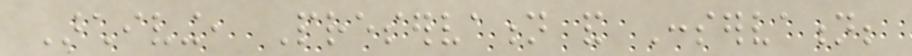Archiving, Preservation and Conservation;
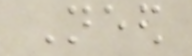Need
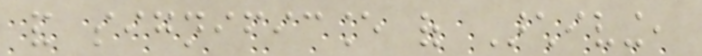and significance of Archiving,
